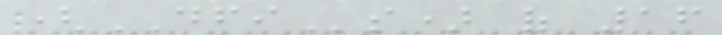(DFIs) of 16
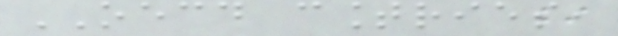OECD countries,
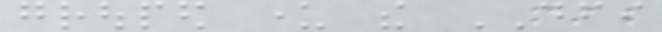grouped under the DFI
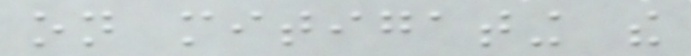on mitigating the
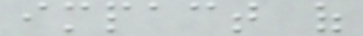impact of
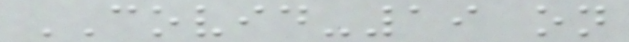COVID-19 on
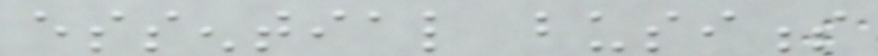essential business
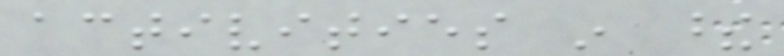activities in these
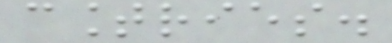countries.
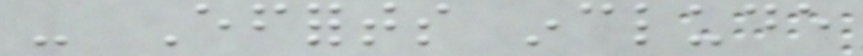- Efforts include
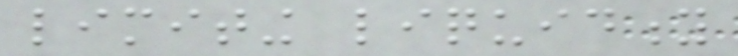limiting liquidity
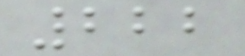222
